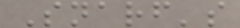Snarf's
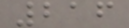216
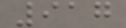917
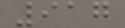917
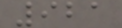921
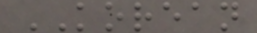KOREAN
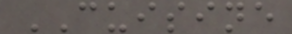CUISINE
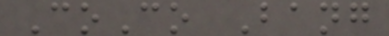CoCo Bang
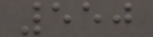550
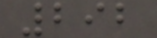292
